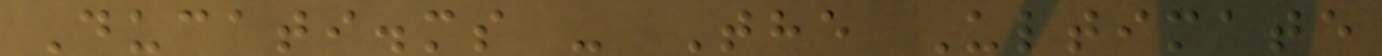Ducati.ms - The Ultimate
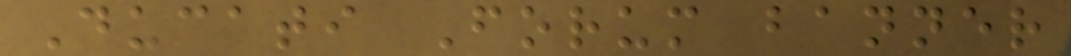Ducati Forum banner
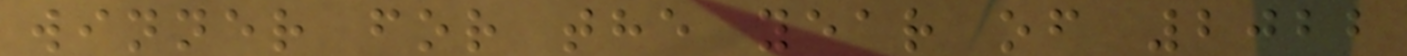winner for the year of 2022
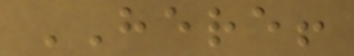HERE!
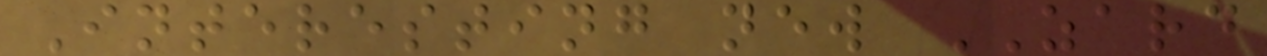Interesting new ZARD
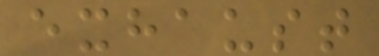exhaust
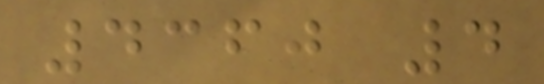4360 4
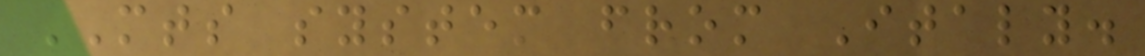MTS system from Italy.
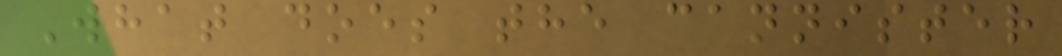What does the cannister
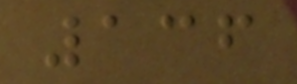136
